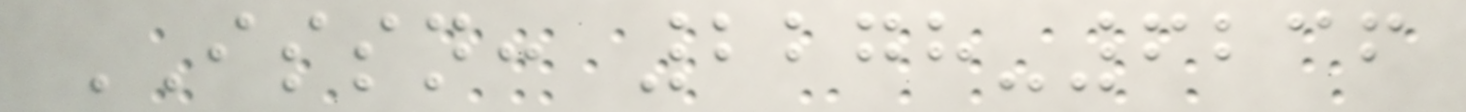ISSN: 2278-6236
